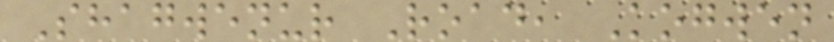Shagwenur Road, Kogwen
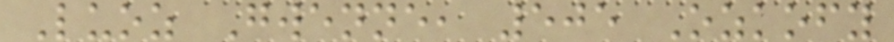Luoz Gwenne, 505 Ozkofy
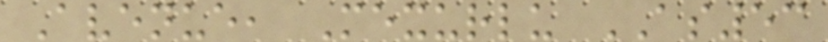Avenue, Mexurlu AS53
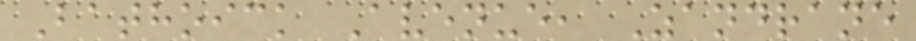Bathoick Avenue, Zandrane
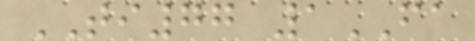TI77 1FA
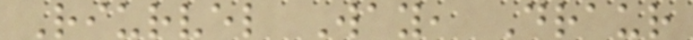Riurvel Way, Draur
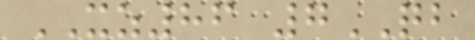XZ86 7QB
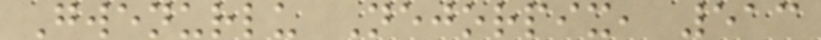Gwenurlu Nejorpix, 513
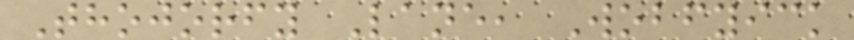Thojorfy Lane, Wobfyick
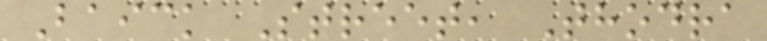Baick Street, Thodra
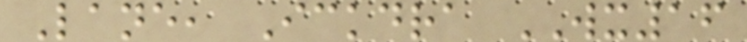Lane, Ickdra WX16
